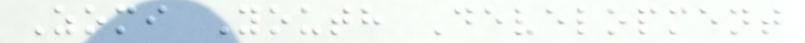Zomi Youth Development
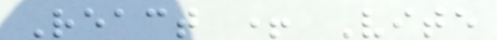React + Vite
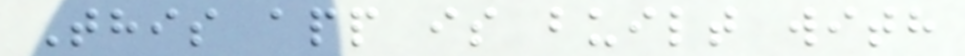This app is built with
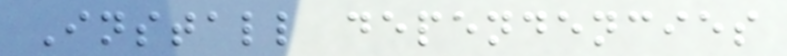Install dependencies
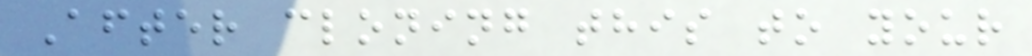After cloning this to your
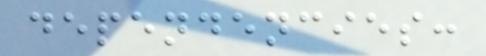dependencies:
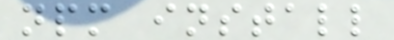npm install
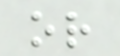or
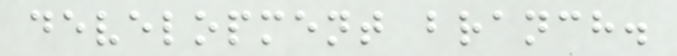development branch.
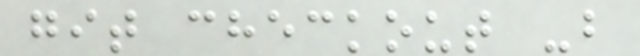git checkout -b
